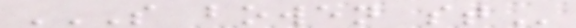S BOWEN ST
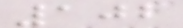102
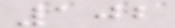102
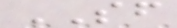SF
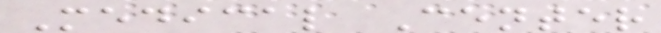Medical Center
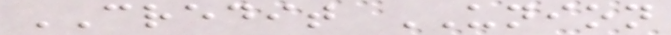CREDIT UNION
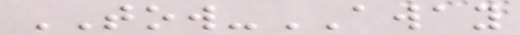TOW-AWAY
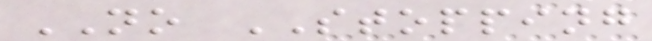NO STOPPING
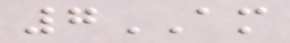7AM
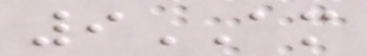9AM
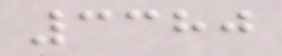3380
